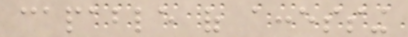capable of accessing
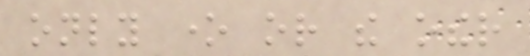only one or the other
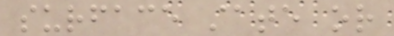surface state or
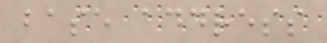base address
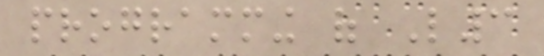programming of L3
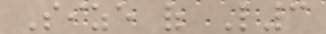Size of L3
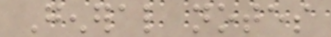General notes
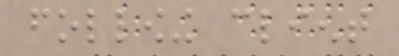following client
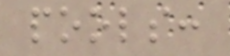pools:
